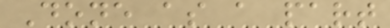Done as a part
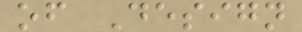of Design
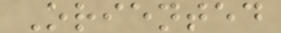Oriented
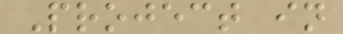Project in
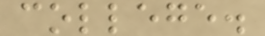college.
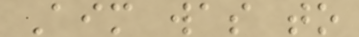Aim was to
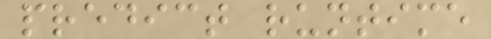predict runtime
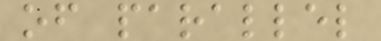of parallel
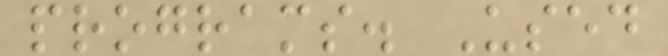programs. Used
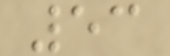53
